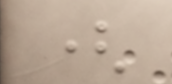(
